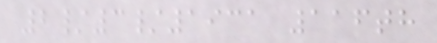2/3/1931 116th
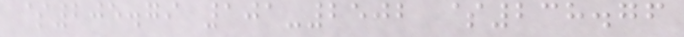$205.79 101-2502 $238.76
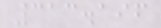313.196
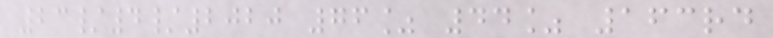23/4/2020 76% 44% 163rd
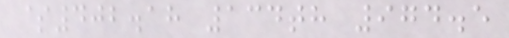$402.18 134th 974.5
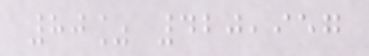80% 420,957
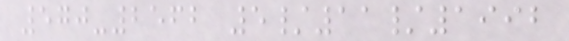570-2562 5/11/1992
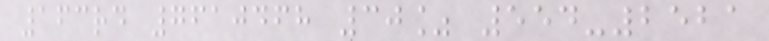163rd 7610468 30% 554-2521
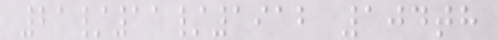21/11/1912 104th
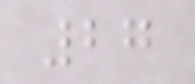27
